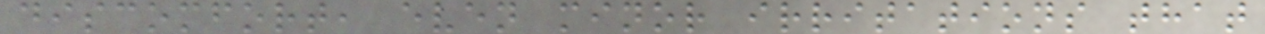discomfort, even minor irritations that
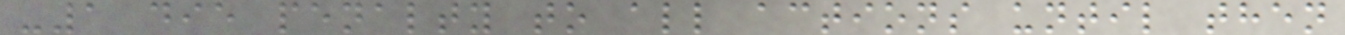-1 die penalty to all actions until then
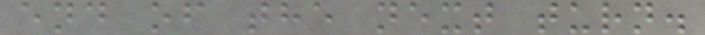end of the next turn.
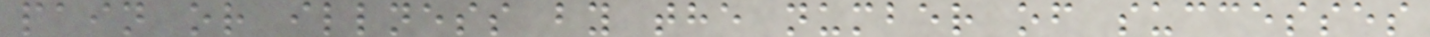pain or illness by the number of successes
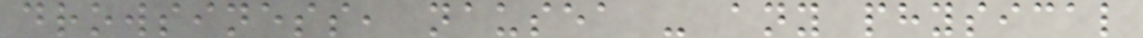drowsiness, nausea - any physical
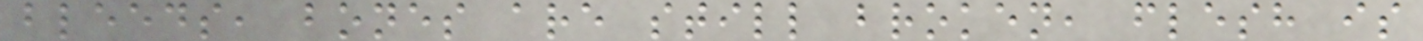bleeds, bones are still broken, flesh is
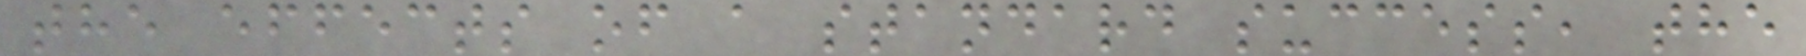the effects of a standard success, the
